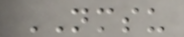NMSU
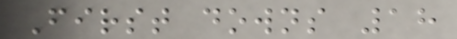First downs 18
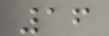16
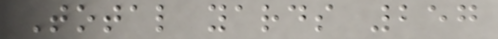Total yards 257
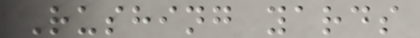Rushing yards
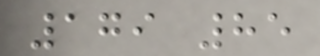179 85
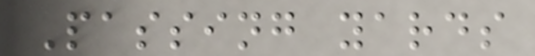Passing yards
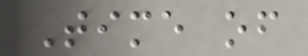Time of
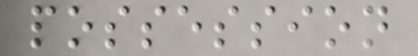possession
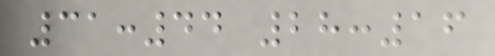31:44 28:16
